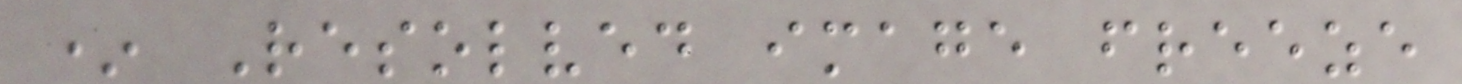* Resolved image freeze
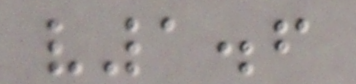v1.6
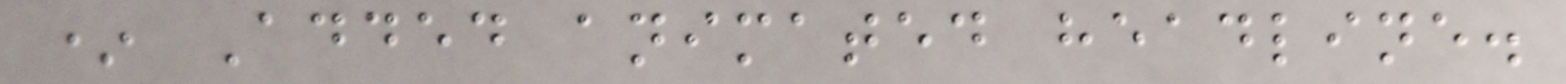* Added animated headline.
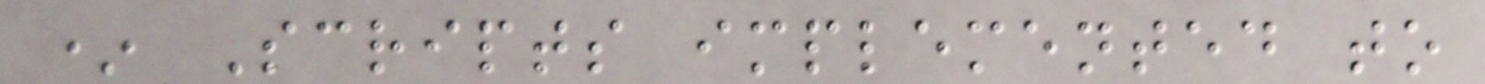* Scripts implemented to
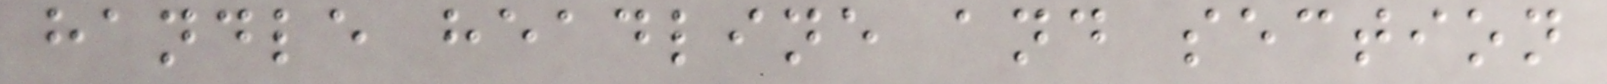handle headline and section
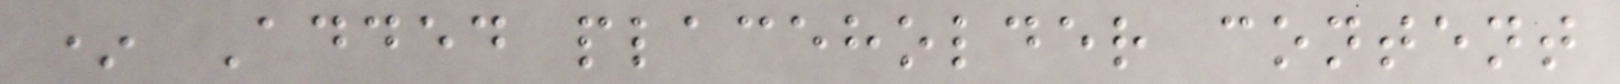* Added placeholder content
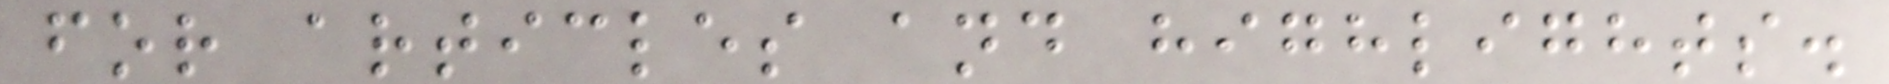for articles and highlights.
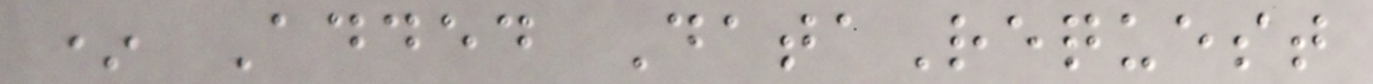* Added DataRequest
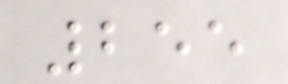255
